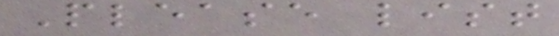Please list
